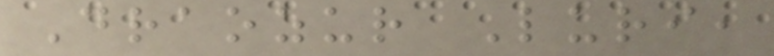Draozur Luri,
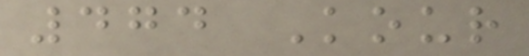474 Kour
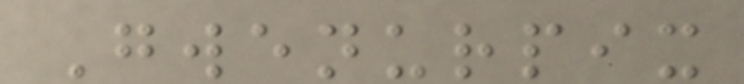Gwenurpix
